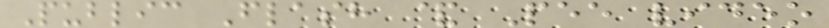Public Flash & Pee video
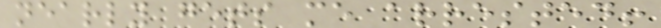nearly gets me arrested!
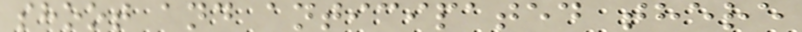shoot and anticipated there
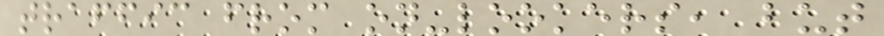traffic from on-lookers, but
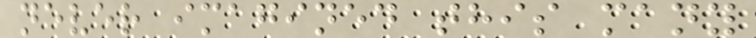never imagined this many
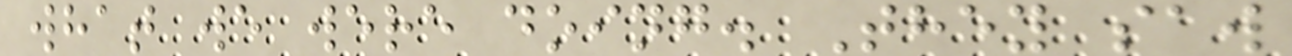what we were doing. They saw
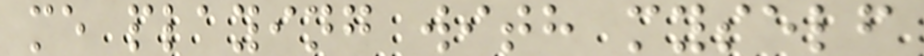me playing with myself
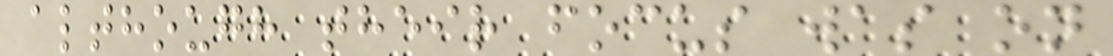although their focus was on
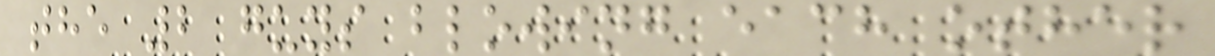the 2 guys blowing each other
